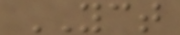YCT
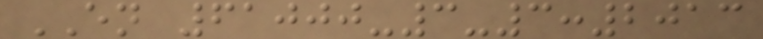EN 61000-3-3:2013
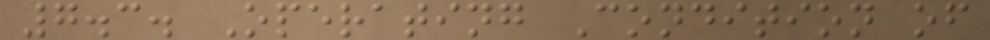7.3. Operating Condition of
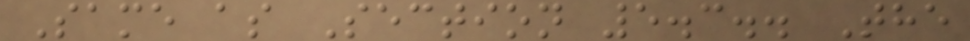Same as Section 5.3.. The
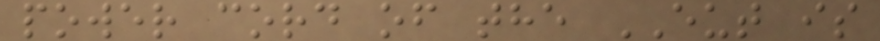power cord of the EUT is
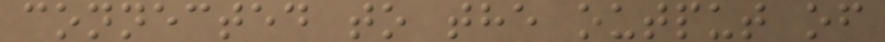connected to the output of
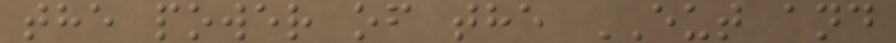the power of the EUT and
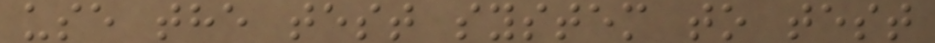use the test system to test
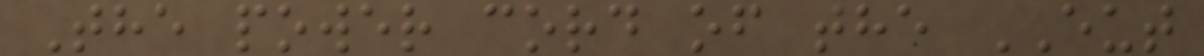The power cord of the EUT
